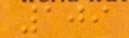109
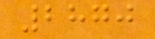2870
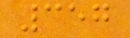357
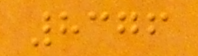8376
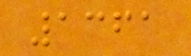1361
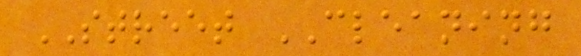STREET CLEANING
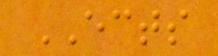ECTS
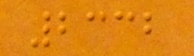2332
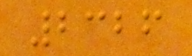2326
